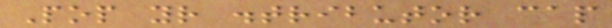Pop your distributor cap
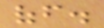off.
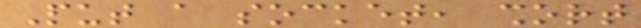Put a socket, short
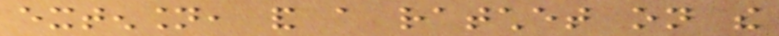extension, and a ratchet on the
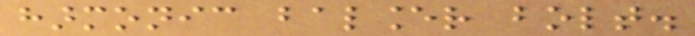harmonic balancer bolt.
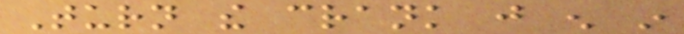Turn the crank just enough in
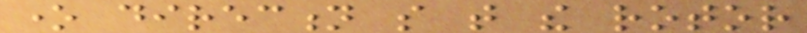one direction so that the rotor
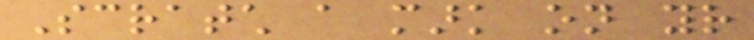Scratch a mark on your
